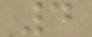4
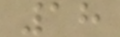18
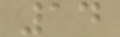14
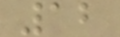12
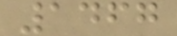1467
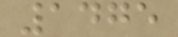1475
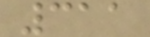311
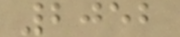2052
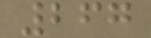267
